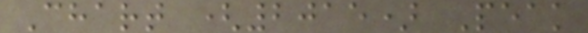Chart (2015) Peak
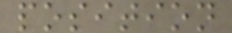position
